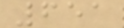651
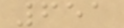651
